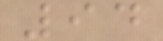94
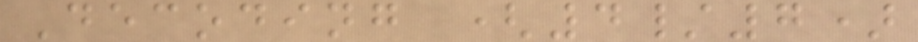Decoding (4/7)
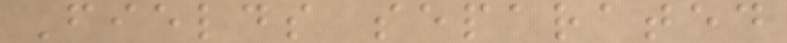Fields separated
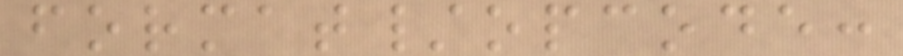format/opcode:
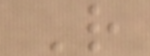R
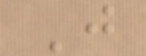J
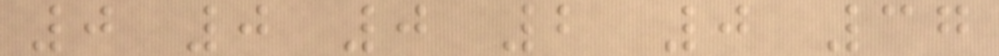0 0 0 2 0 37
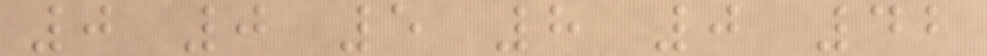0 0 5 8 0 42
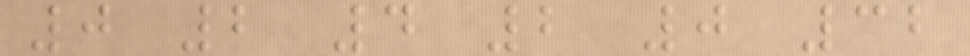0 2 4 2 0 32
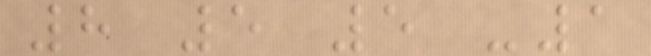8 5 5 -1
